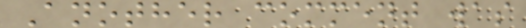Another comment was
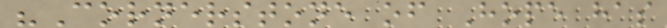"Cornerstone of Hope has
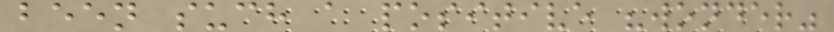been such a positive "wonder"
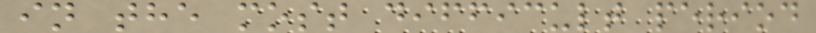in the most difficult period
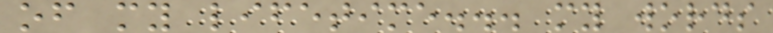of my lifetime... my words
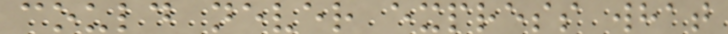could never express what
